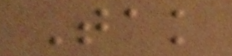Tak
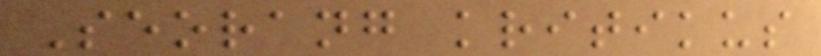Seorang kritikus
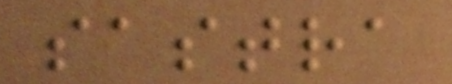sastra
